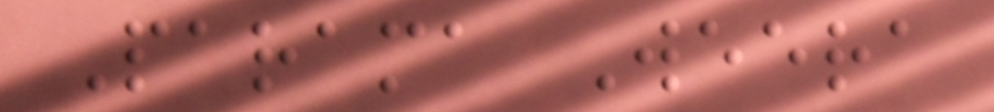Parama Weera
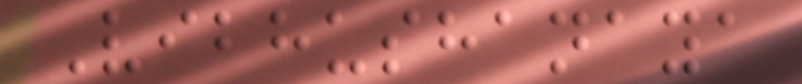Vibhushanaya
